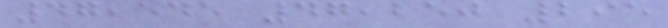47,545 47,250 295
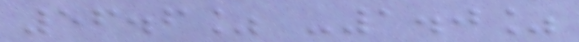56.6% -1.0%
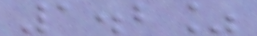1.2%
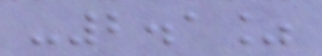-2.1%
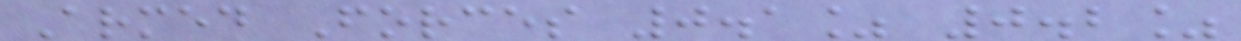Armed Forces 0.1% 0.2%
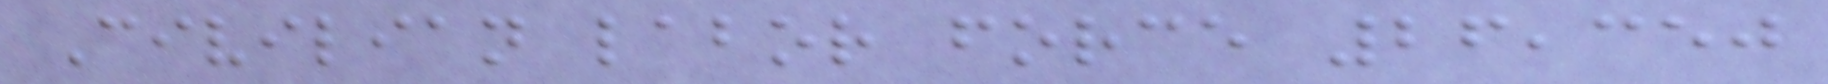Civilian labor force 26,350
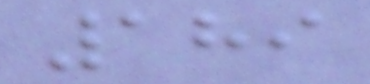189
